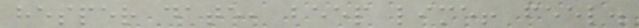hesper date, beep lime! feel.
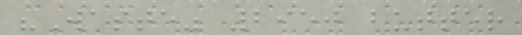"Waste" 2950 butter
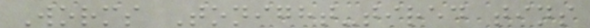Worms Tonight-tired tins
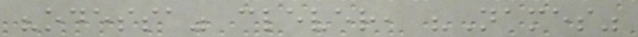"odessa" clever, "Names"
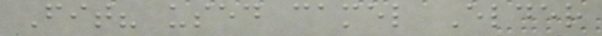Fit? used camel Elder
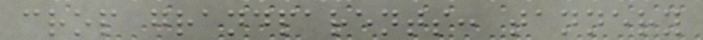crop grandparents: tannery
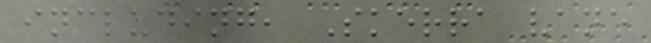including, Skerra vane
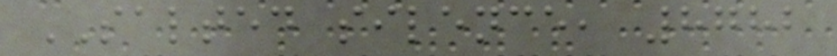SALTED silence, 8782
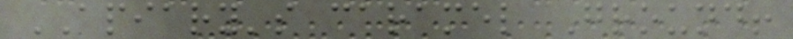APIARY's caramel Ground!
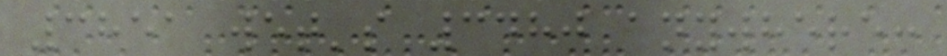3851 wet's 3480 anywhere:
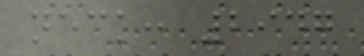neck: 2947
